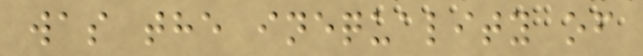was the inequality of
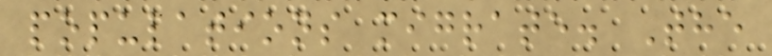populations migrate. The
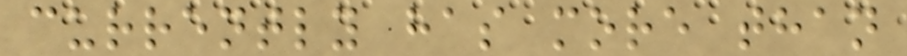currently has more than
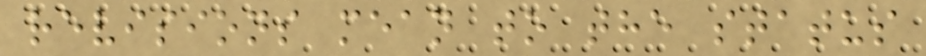revisions mean to the status
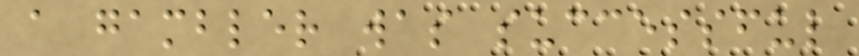a gambler was successful
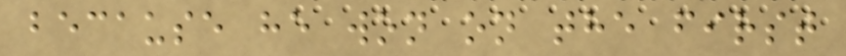because he won on the first
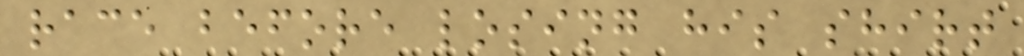race before losing his shirt
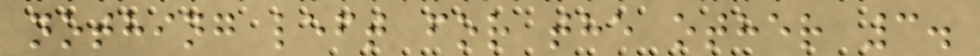nothing left for the other 3.
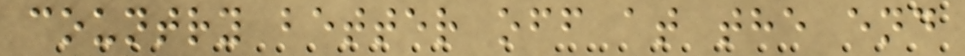country better off at the end
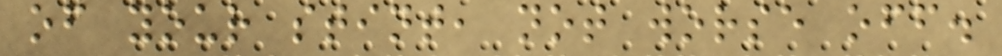of your stint, not worse off.
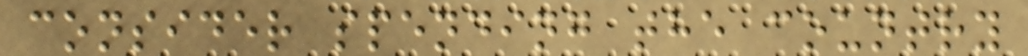consider spending the country
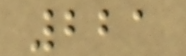221
